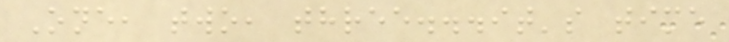One, two, three...it's time
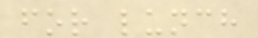for lunch
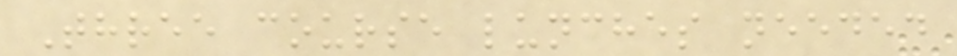Three course lunches needed
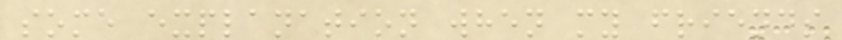some explanation when my friends
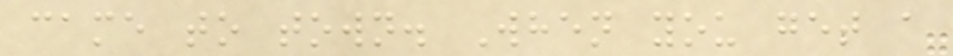came to town. When you get a
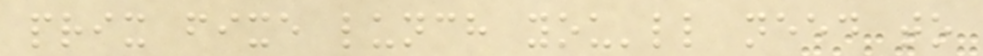prix fixe lunch you'll need to
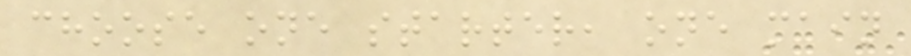choose one starter, one main
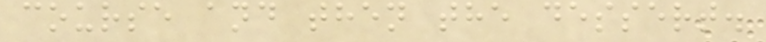course and then the dessert.
